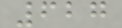627
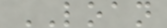LOAN
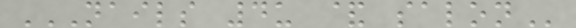NAILS 4U & SALON
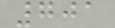701
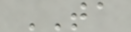TA
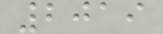2019
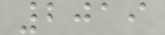2019
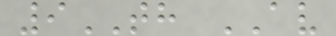9TH AV
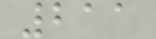211
